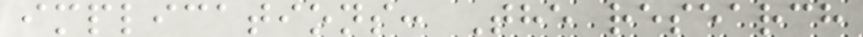implications: The research
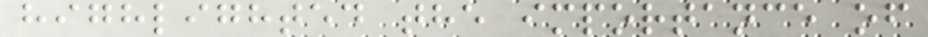highlighted the importance of
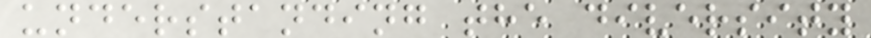understanding the diversity
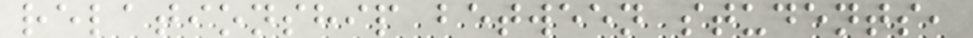relationship between students,
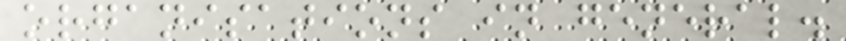organisations in general.
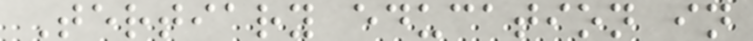Tertiary education in
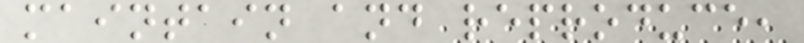maintain and reproduce,
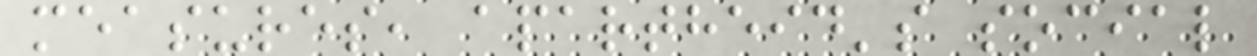measures, apartheid's social
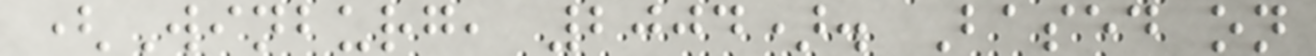(Winburg, 2004). Based on
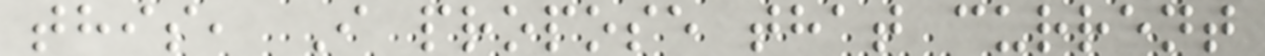this, I propose that current
